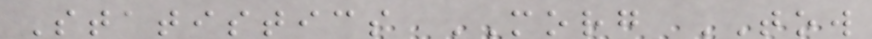Statistics MORG TOW
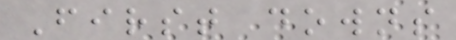First downs
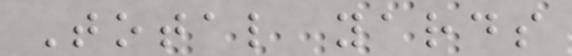Total yards
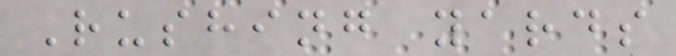Rushing yards
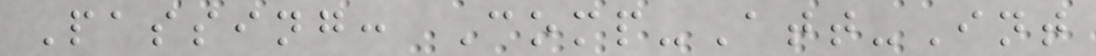Passing: Comp-Att-Int
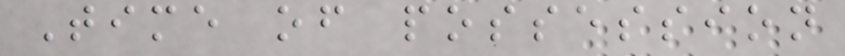Time of possession
